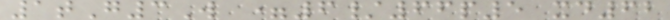1tG3W =6/66p5 xd62
